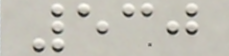530
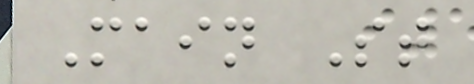Main St
